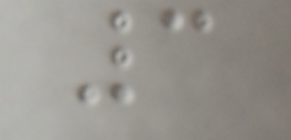3
